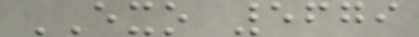EXO 5679
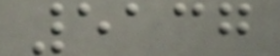5137
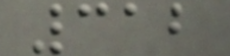312
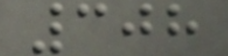308
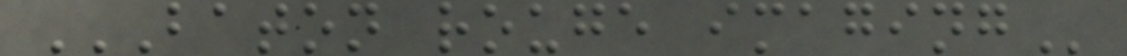BATON ROUGE IMAGING
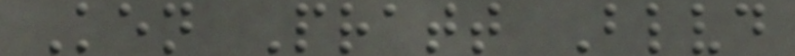Ken Pratt Blvd
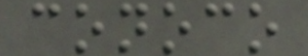conoco
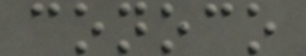conoco
